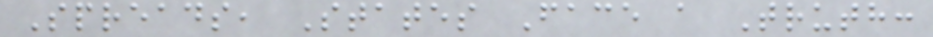Spreads, States Face a Truth:
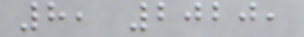8, 2020,
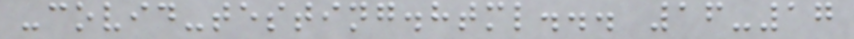-covid-testing.html... 16-17
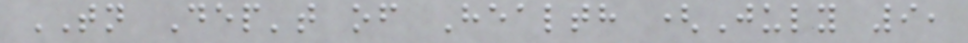TN Dep't of Health (July 9,
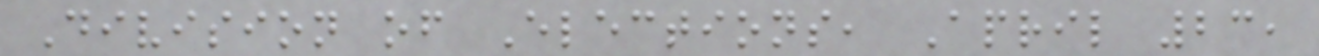Division of Elections, April 23,
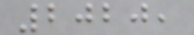2020,
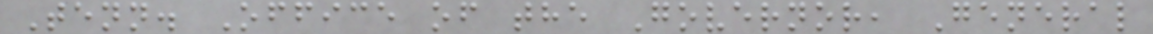Tenn. Office of the Governor, General
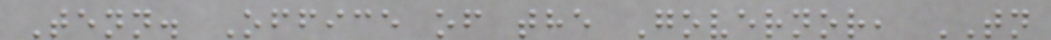Tenn. Office of the Governor, TN
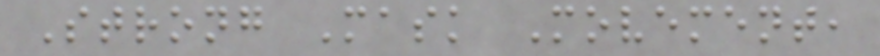Strong Mask Movement,
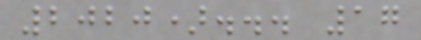2020)... 17
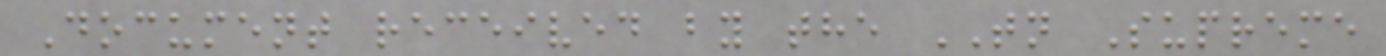Document received by the TN Supreme
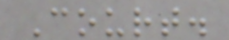Court.
